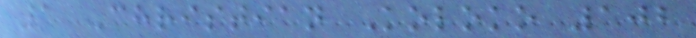1 Christian Koloko 102
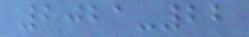2021-22
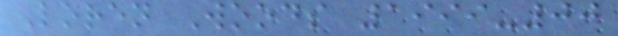Loren Woods 1999-00
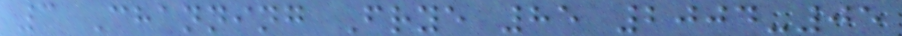3 Channing Frye 85 2004-05
